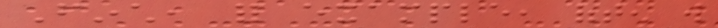Finch, for example, often will
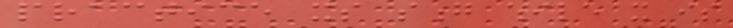practice its song while it is
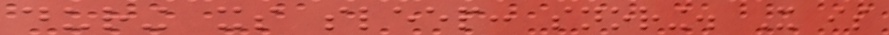during its sleep: snoring. It is
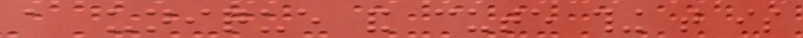a unique and cute thing that is
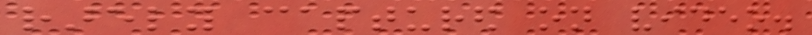rarely captured on video.
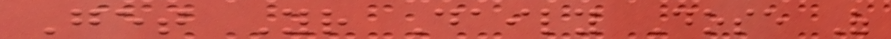Get Your Daily Dose Of
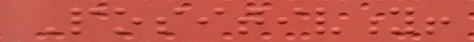Positivity!
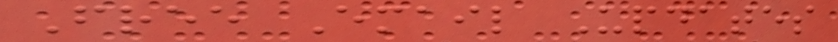Free Email Updates
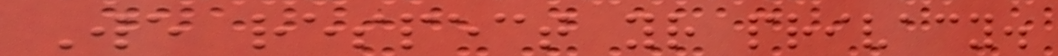We respect your privacy.
